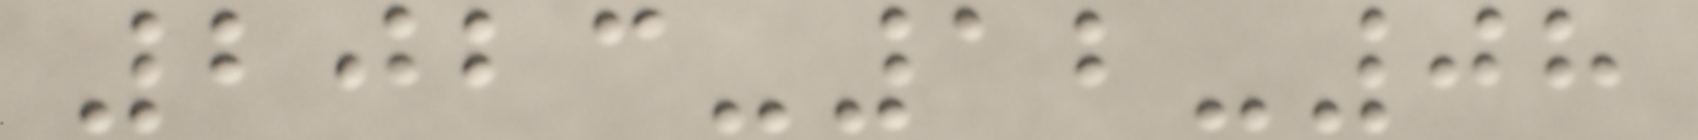2023-12-08
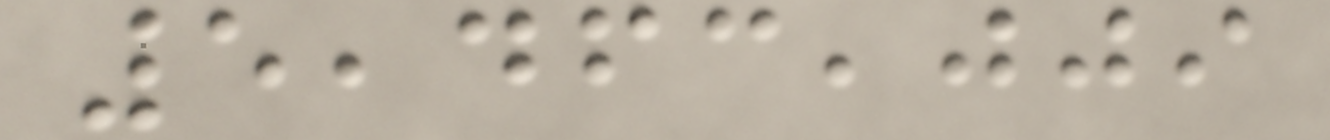5,463,009
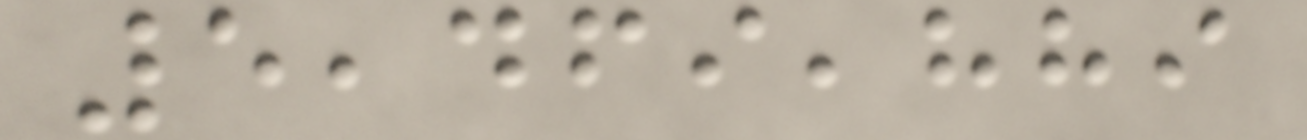5,469,889
